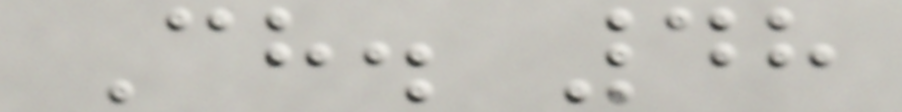Ch. 48
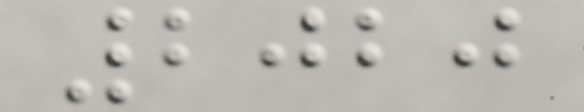2020
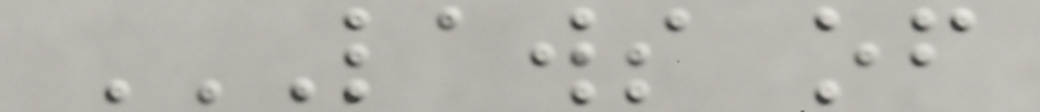LAWS OF
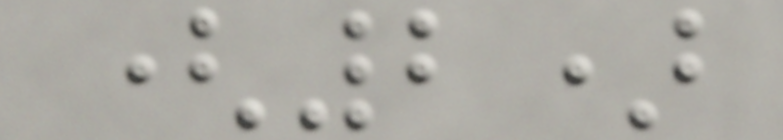(2)
